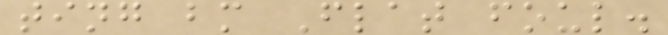ting bm Flat foul.
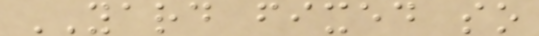YARD fixed so
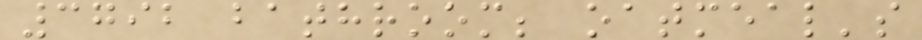3792 bathroom; oatmeal's
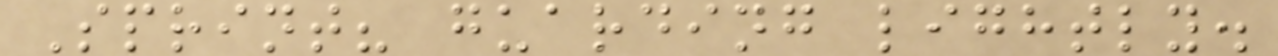Sprint? guarding lightly.
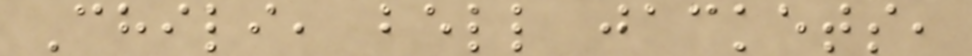Chili, bell jackets,
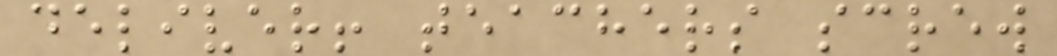deliver! teachers screw
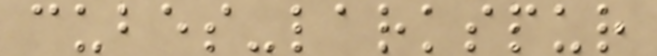cubes-larkspur
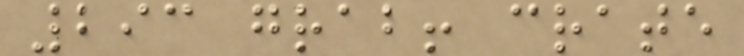293 grab! crate
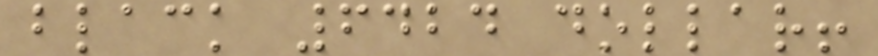black 6424 dollar!
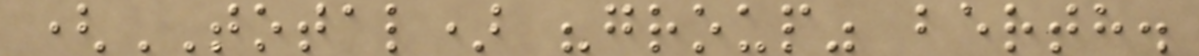(TOTAL) "group" berth.
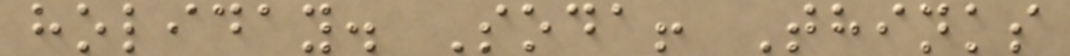holiday. Soda! Thinks
